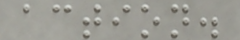action.
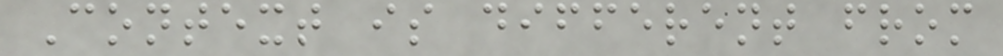Context is different from
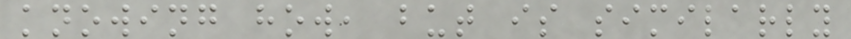knowing how, but is similarly
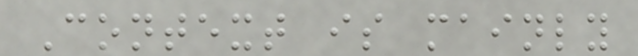Context is mainly
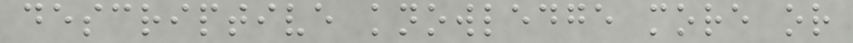descriptive knowledge more or
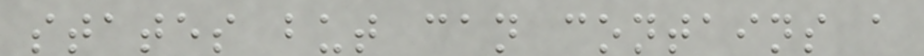states but can contains a
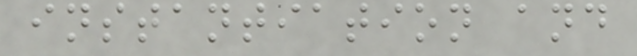instantiation and
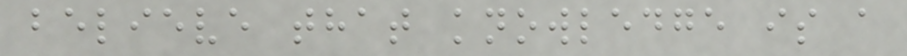believe that knowledge is a
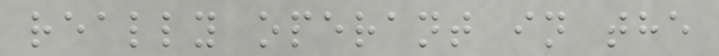really operant in the
